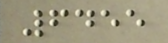6455
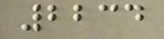2234
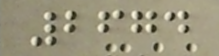2674
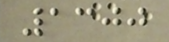1300
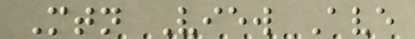Mtn View Ave
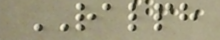RALPH
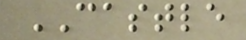CASTLE
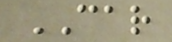CAR
